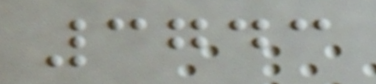3743
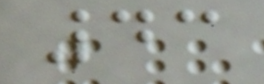43
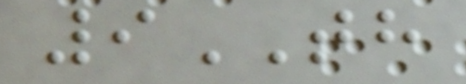9TH
